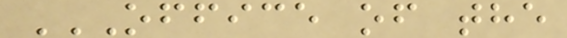OFFICE OF THE
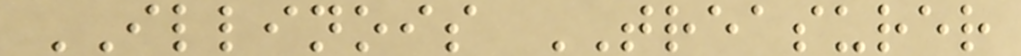ILLINOIS TREASURER
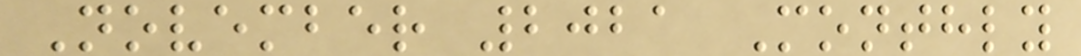November 2021 Monthly
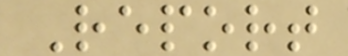Report
